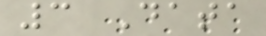3 Data
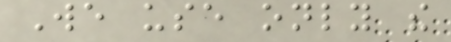We use only the
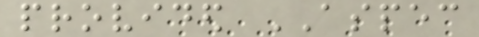provided ASPEC
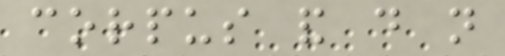corpus and do not
